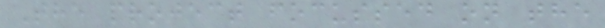The project focussed on the
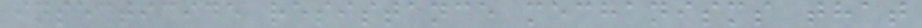insecticide resistance mechanisms that
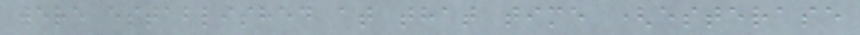were established at that time (esterase
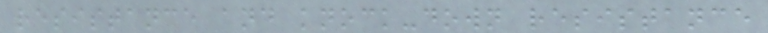resistance and knock-down resistance
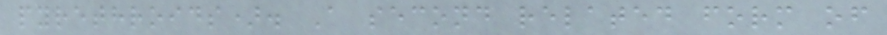pyrethroids). A second related form of
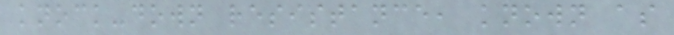knock-down resistance, known as
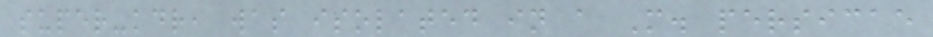super-kdr, was isolated in a M. persicae
